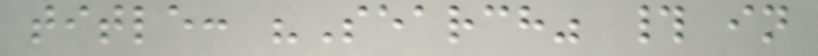title: "Search" # in
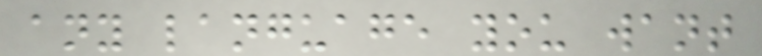any language you want
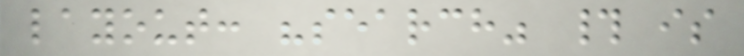layout: "search" # is
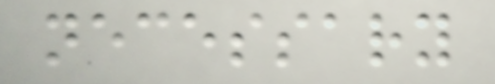necessary
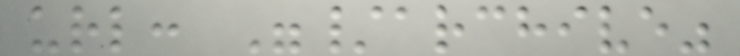url: "/archive"
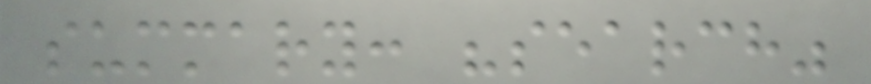summary: "search"
